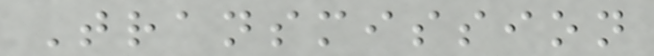Transmission
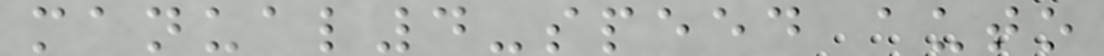manual4-speed auto
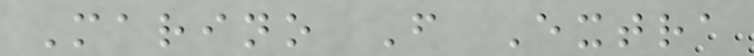Marino F Extra
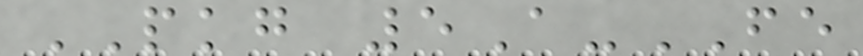PKG 5A-FE
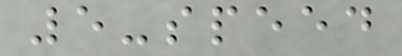5-speed
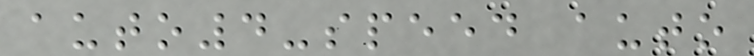auto4-speed auto
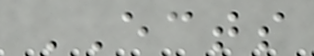ECTS
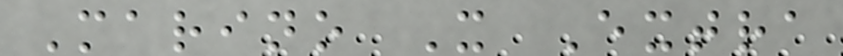Marino X Extra
